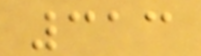313
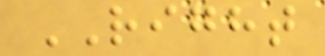RIGHT
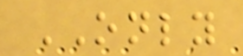ONLY
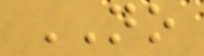NO
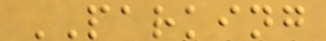PARKING
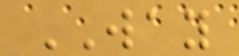WAY
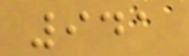941
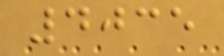4035
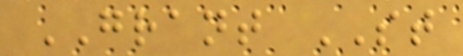GRANT ST
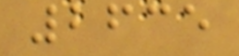2635
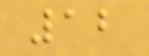12
